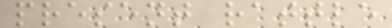present rattle
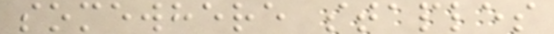somewhere staples
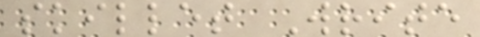skillet Write
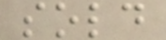sold
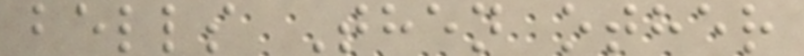bells Then other
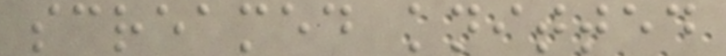screamed knitted
